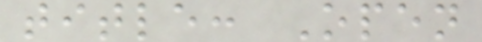title: Open
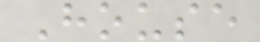House
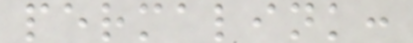permalink:
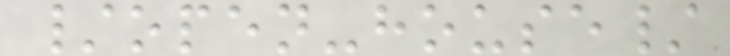/open-house/
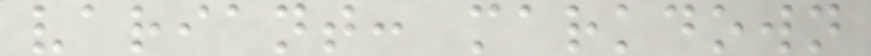variant: markdown
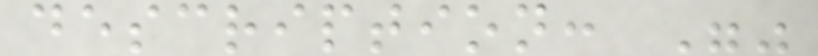description: ""
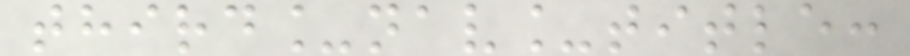third_nav_title:
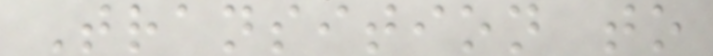Transition to
